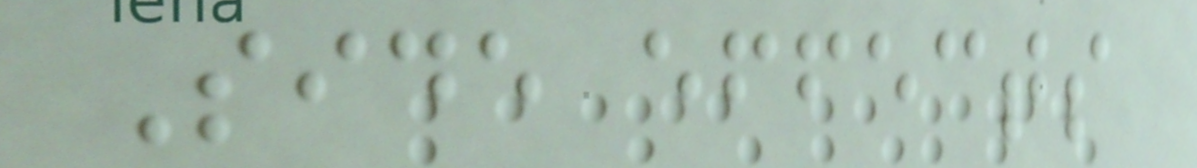Side effects
